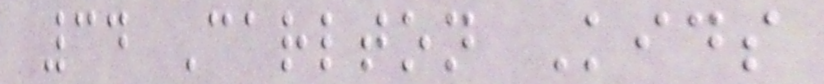34 Carlton Kids
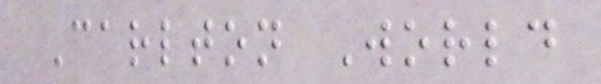Carlton World
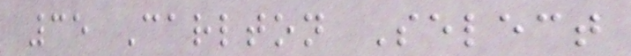35 Carlton Select
